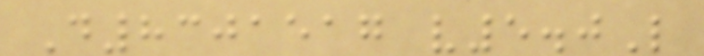D8301517 v5.0L
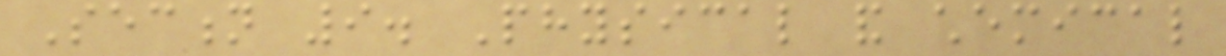Section 9. Physical and chemical
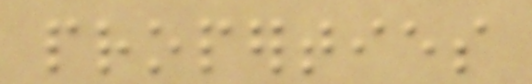properties
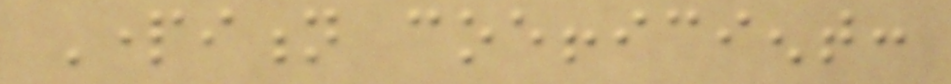Partition coefficient:
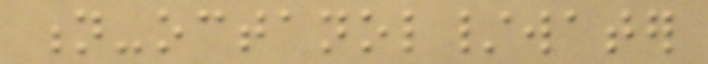n-octanol/water
